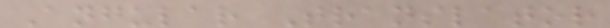Angular Translator
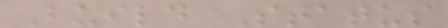Build Status
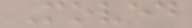Moved
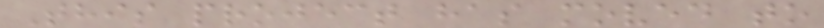This project has moved to
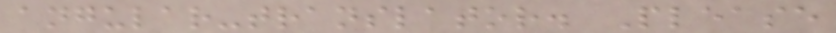angular-translator. Please
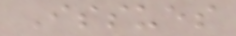Issues
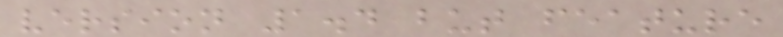version 1.4 but feature
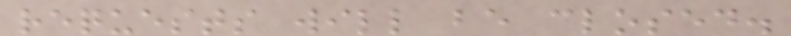requests will be closed.
